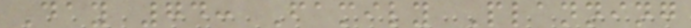Day 74: Family Planning
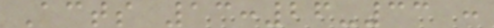Acts 13:26-33 :
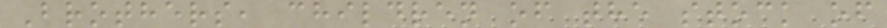Brothers, children of the stock of
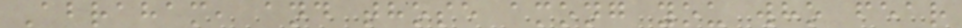Abraham, and those among you who fear
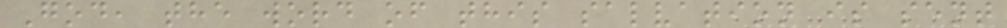God, the word of this salvation is sent
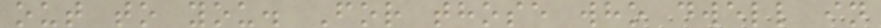out to you. For those who dwell in
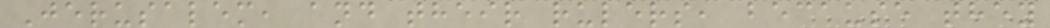Jerusalem, and their rulers, because they
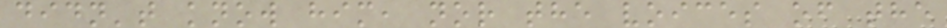didn't know him, nor the voices of the
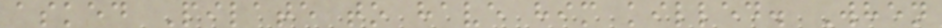asked Pilate to have him killed. When
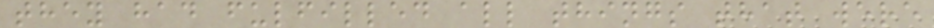they had fulfilled all things that were
